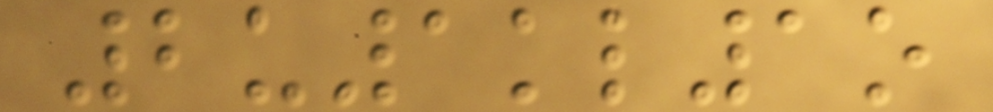2u1kl1o
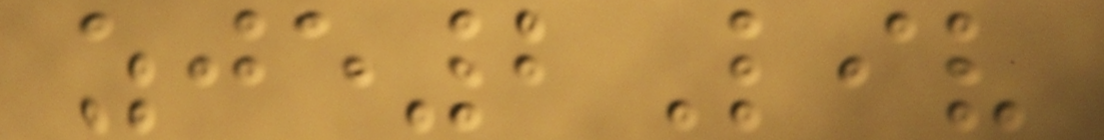zje2Liv
